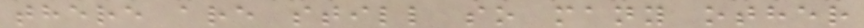there are still so many other
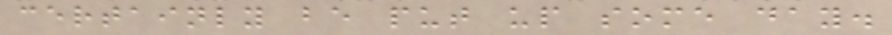certainly be put up some day.
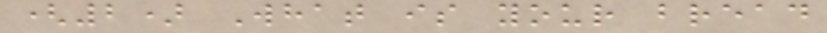(2) What is your bread
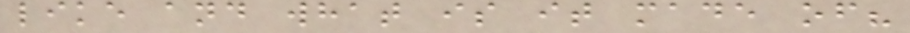like and what is it made of?
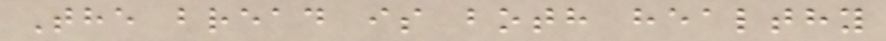The bread is both healthy
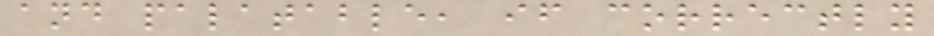and palatable, if correctly
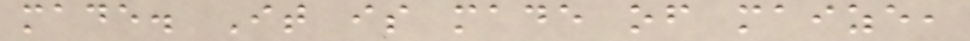made. It is made of maize,
